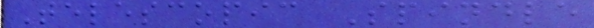Telescopic Spindle
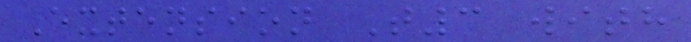Extension T3 with
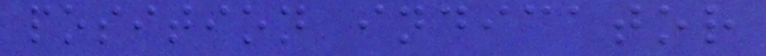position indicator
